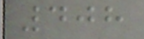408
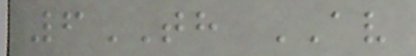6TH AV
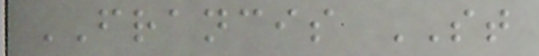FRANCIS ST
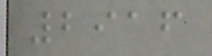2916
